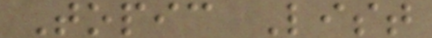Topic List
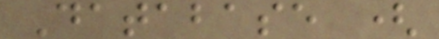Database (
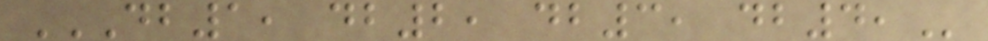DB1, DB2, DB3, DB4,
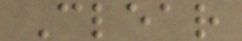Clear
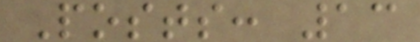Posts: 13
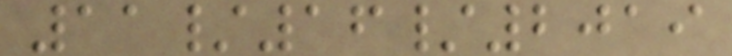11/16/2019
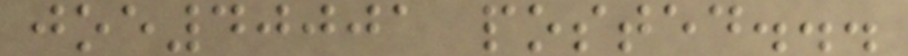joe40001 posted...
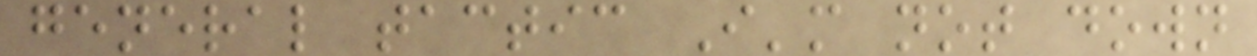general tactic I'm not down
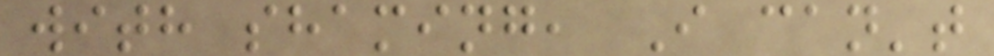with shaming, I can't
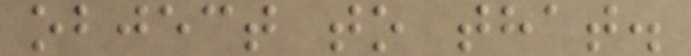object to that.
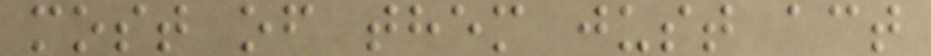most of them just act
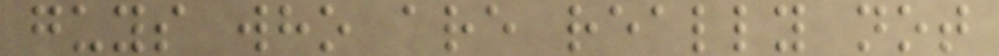guys who are really not
